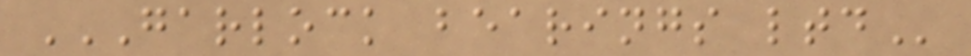GARLOCK BEARINGS LTD
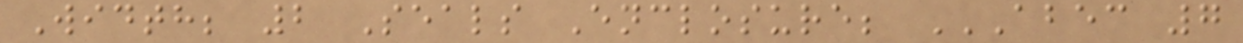Width; 2 Seals Enclosure; ABEC 7
